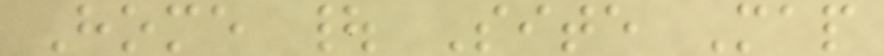Home | Site Map
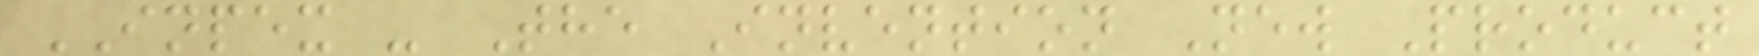INPEX - The Invention New Product
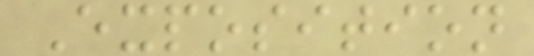Exposition
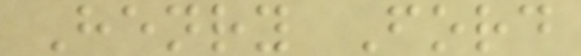Henry Ford
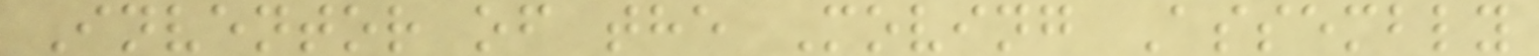Inventor of the Moving Assembly
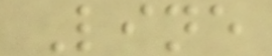Line
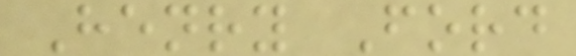Henry Ford
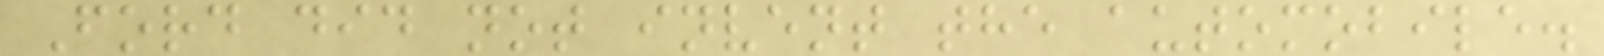Ford did not invent the automobile.
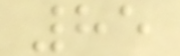85
